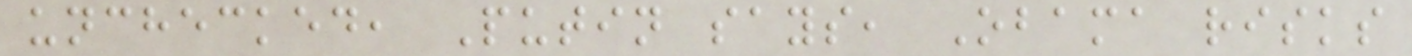unchecked, Putin says, Obama risks
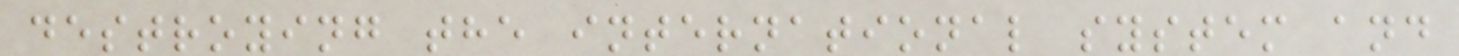destroying the international system and
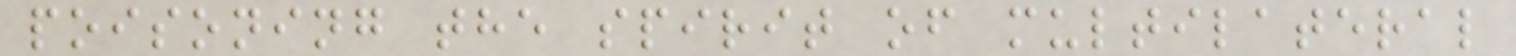poisoning the spirit of multilateral
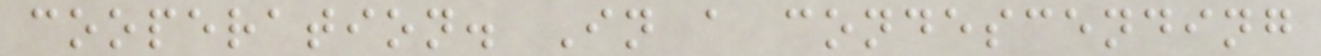cooperation. In a condescending
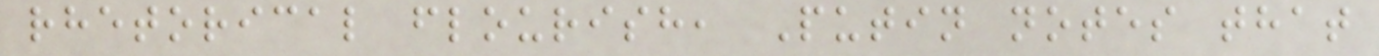rhetorical flourish, Putin notes that
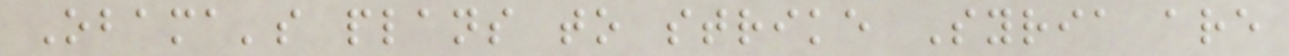Obama's plans to strike Syria are
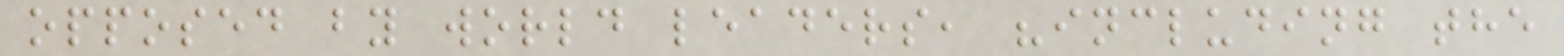opposed by world leaders, "including the
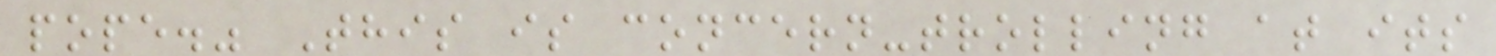pope." This is concern-trolling at its
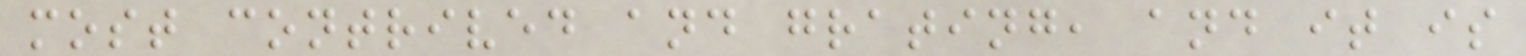most contrived and grating, and it is
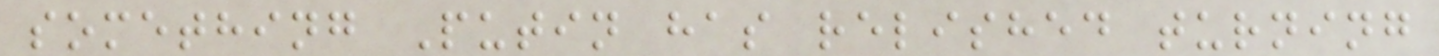something Putin has relished turning
